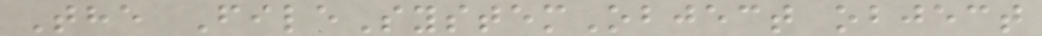The FileSystemObject object
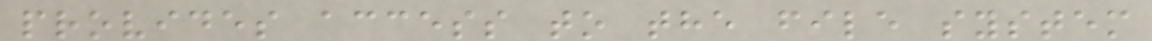provides access to the file system
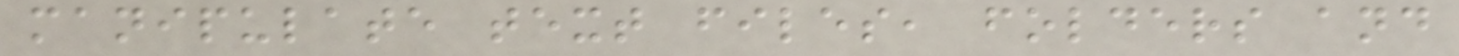manipulate text files, folders and
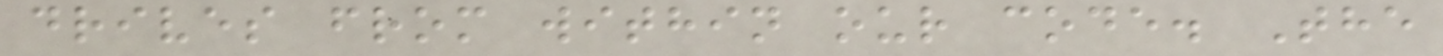drives from within our code. The
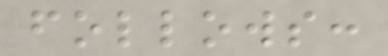follows:
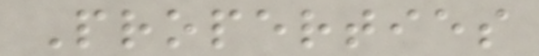Properties
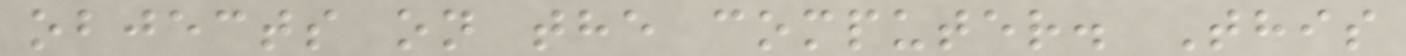objects on the computer. This
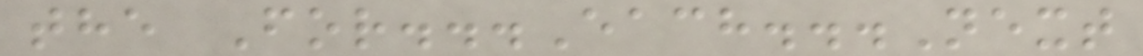the For...Each...Next
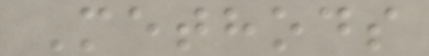Methods
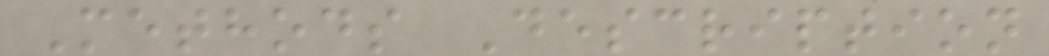Methods Description
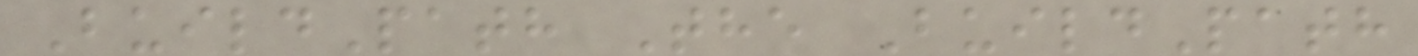BuildPath The BuildPath
